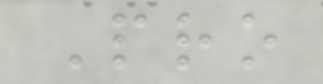Pro
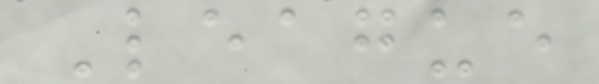League
